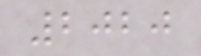2020
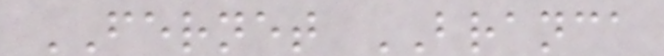FERNET BRANCA
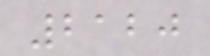2120
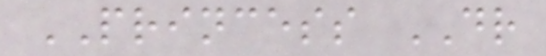PRINCESS DR
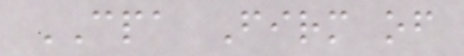CPA Firm of
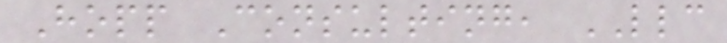Hopp Consulting, LLC
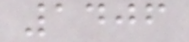1406
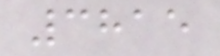3815
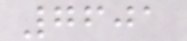7601
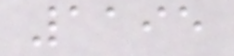1195
